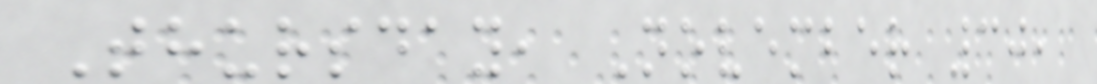Thursday, November 30,
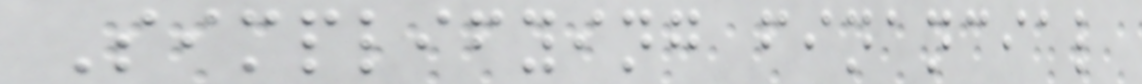Simplifying financial
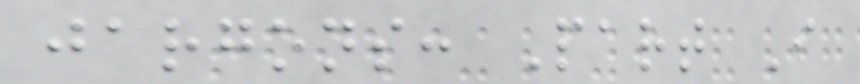jargons: Part I
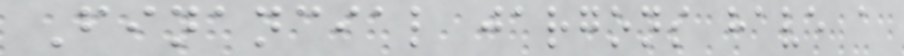Financial jargons have a
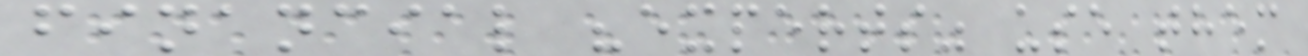financial "experts" use them
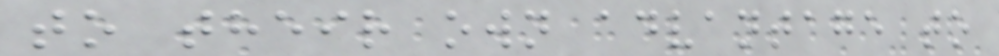to their own advantage to
